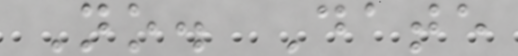No. Date
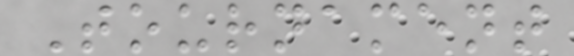Tournament
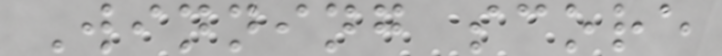Winning score
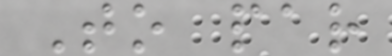To par
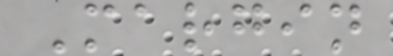Margin
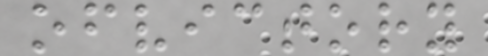ofvictory
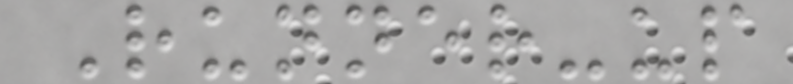Runner-up
